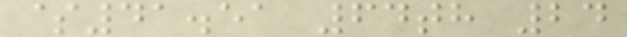$41.51 64th 24
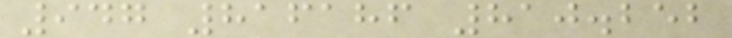947 816186 810.252
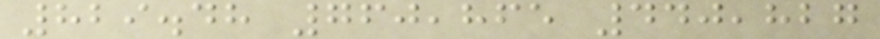829.48 760,865 440,827
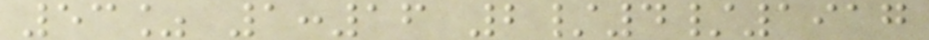53% 1:16 2/4/1917
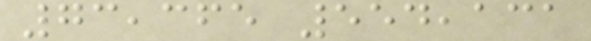73,365 554,131
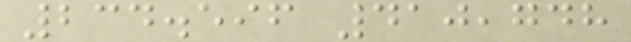234.596 410,748
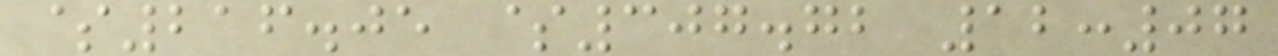$216.05 $307.72 12:07
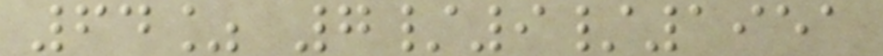64% 7/9/1951
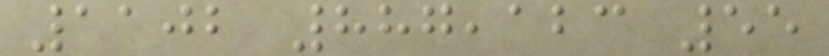1102 887,123 55
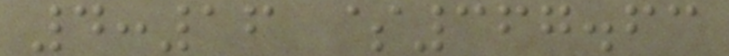4:16 $367.63
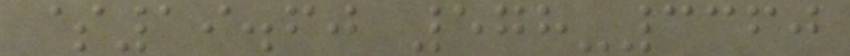$19.60 578-3360
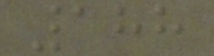188
